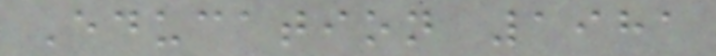Education 1981
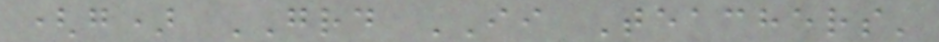(g) GRD II Teachers'
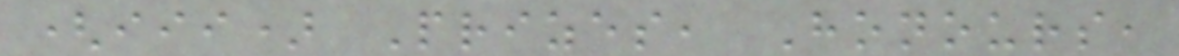(iii) Prizes, Honours,
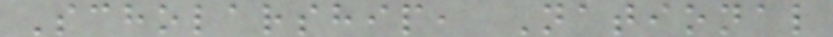Scholarship, National
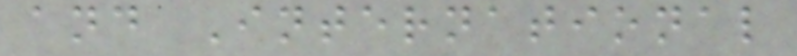and International
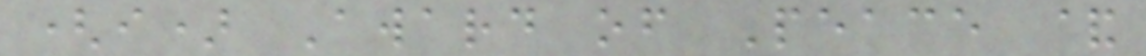(i) Award of Peace &
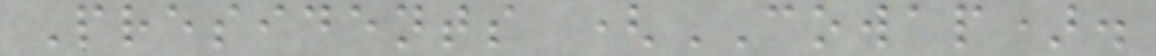Presidents (COWAP).
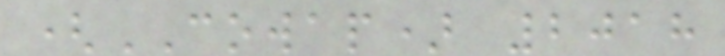(COWAP) 2018
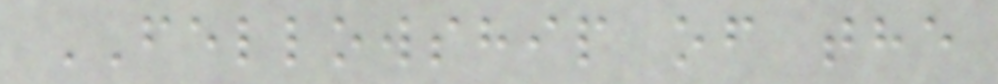FELLOWSHIP of the
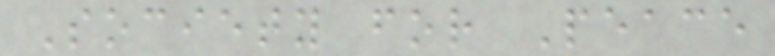Society for Peace
